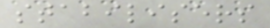stabilisers
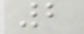2
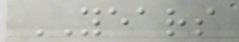YEARS
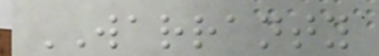WARRANTY
